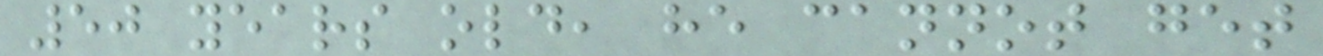50 years old, he cannot get
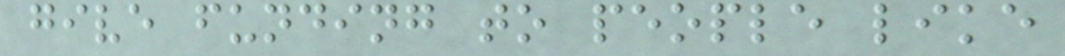give funding to people like
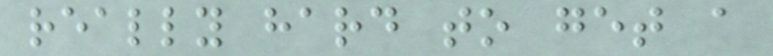really hard to get a
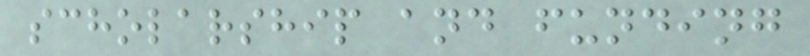scholarship and funding
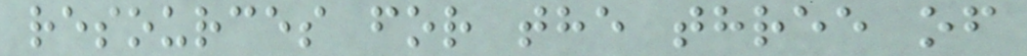resources for the three of
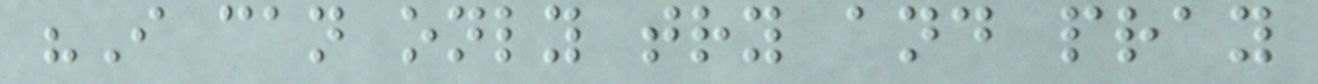"I can only try and pray
